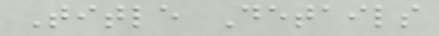Title Details
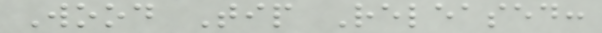Wood Tip Released:
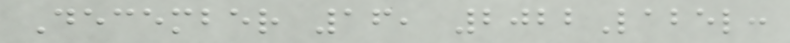December 16, 2022Label:
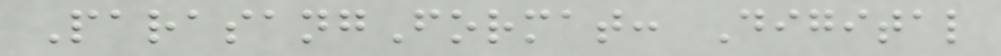ParasangFormat: Digital
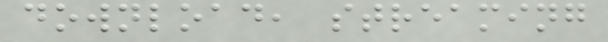download, streaming
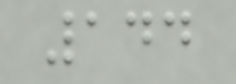144
